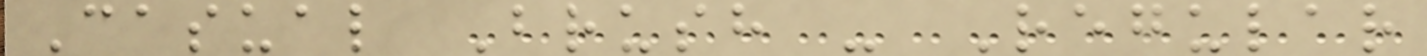Casual Brush - Regular
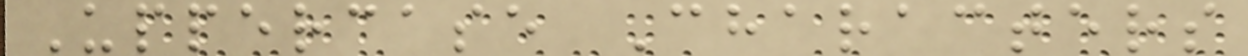Uppercase Characters
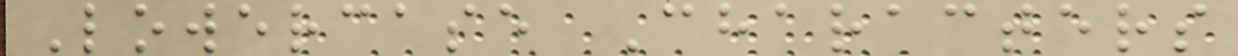Lowercase Characters
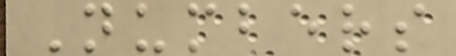Numbers
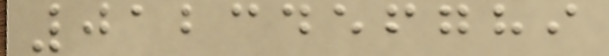0123456789
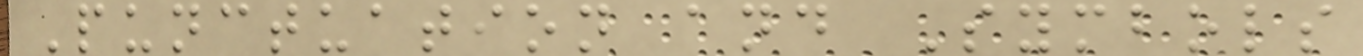Punctuation and Symbols
